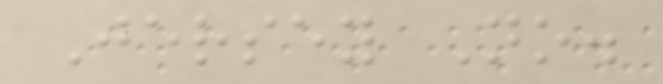Jersey No.
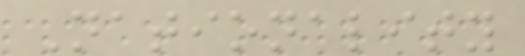Nationality
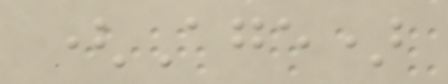(Age)
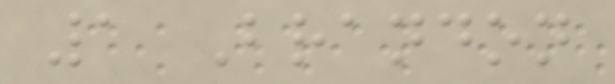1 Brandon
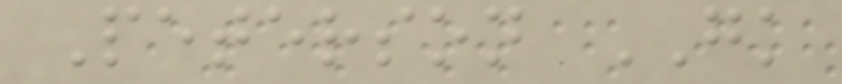Peterson GK
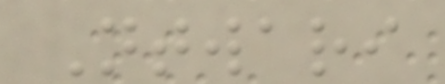Ntwari
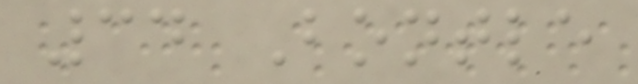34 Bontle
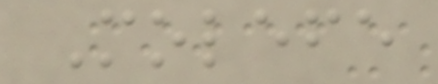Molefe
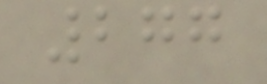277
